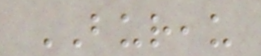BUREAU
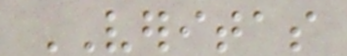VERITAS
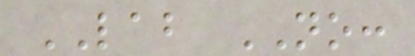LAB NO:
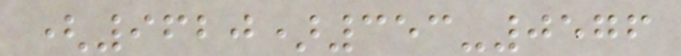(9620)353-0576
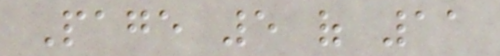Page 5 of 11
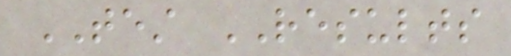TEST RESULTS
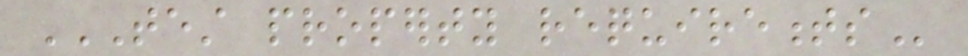TEST PROPERTY REQUIREMENTS
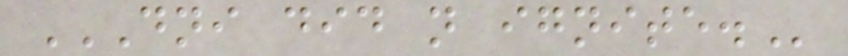DNI DID NOT IGNITE.
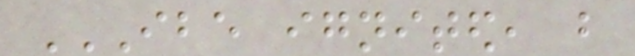IBE IGNITED, BUT
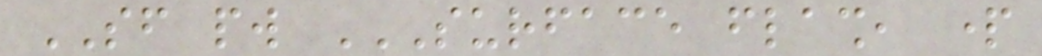SF pw SURFACE FLASH, PART
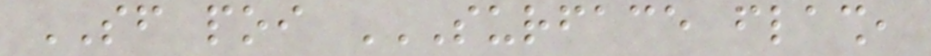SF poi SURFACE FLASH,
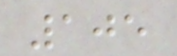105
